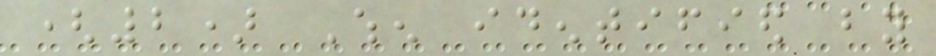(2) When identified by
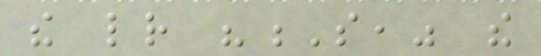the letter "S," the
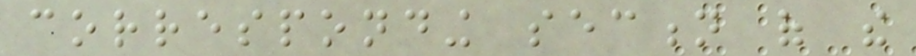corresponding section of the
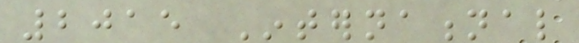2015 International
